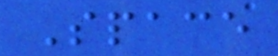Space
